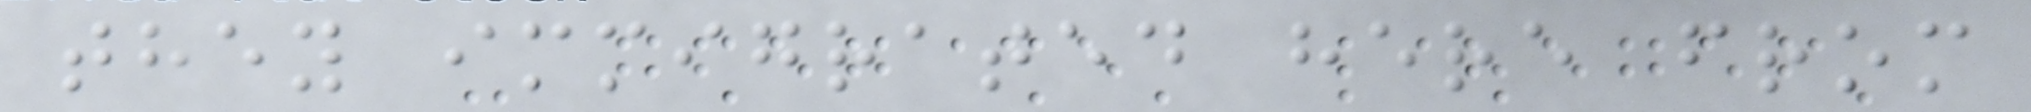they immigrated here from
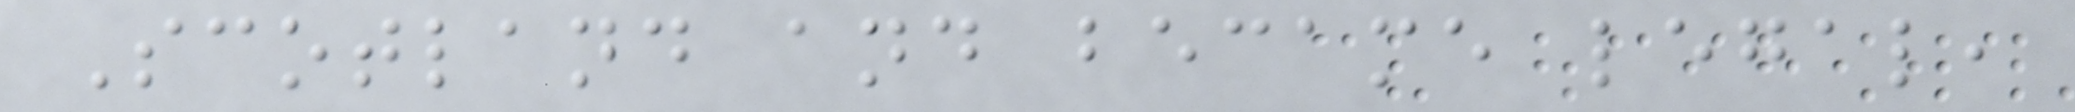Scotland and became legal,
